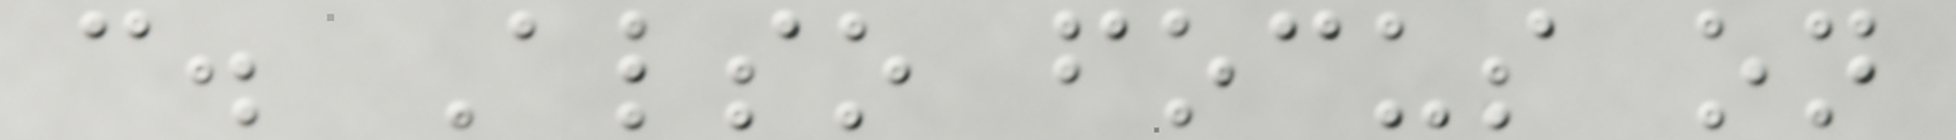c. Also focus on
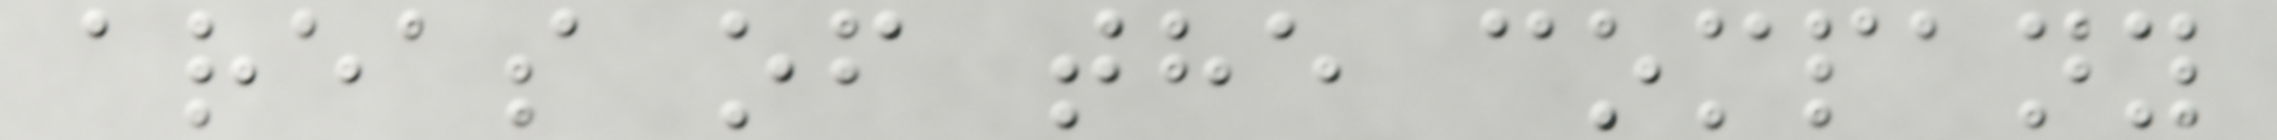areas of the company
